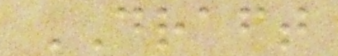DRAFT
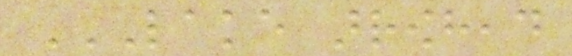LAKE ARROWHEAD
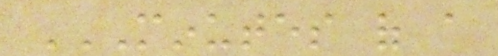MINUTES OF A
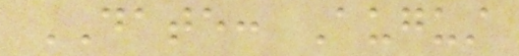DATE: August
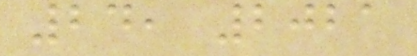24, 2021
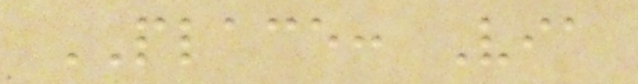PLACE: Via
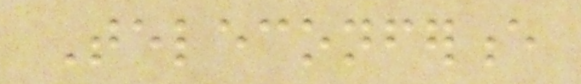Teleconference
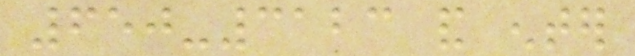650-3123 and enter
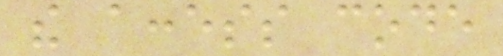the access code
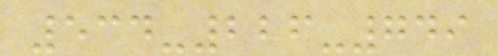534-226-749
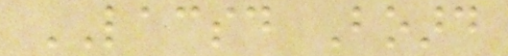LACSD Board
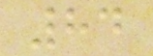84
